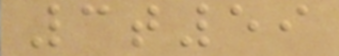3t59
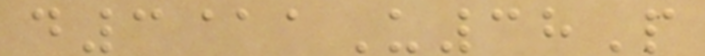d3@aU38P
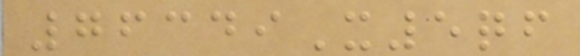76349X5qf
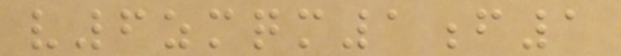v6zmqm1f1
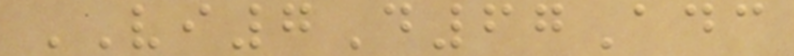VI7D67Adc
